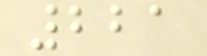221
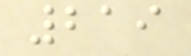219
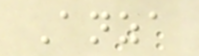Anza
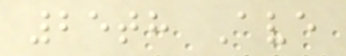25th Ave
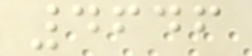4646
